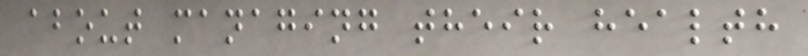about managing their health
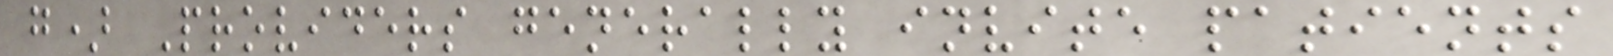g) Providers generally invite patients
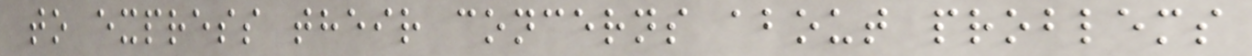to express their concerns about problems
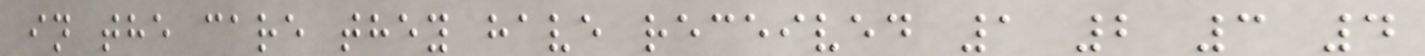in the care they have received 1 2 3 4
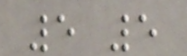5 5
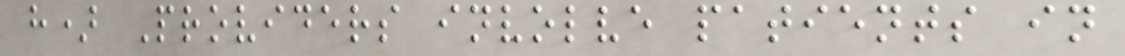h) Providers involve patients in
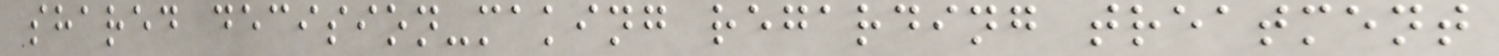shared decision-making regarding treatment
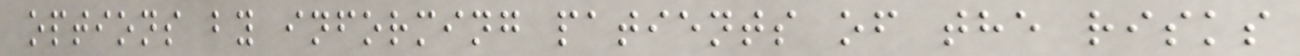options by informing patients of the risks
